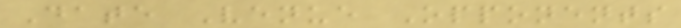Date Venue Opponents
